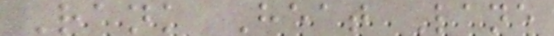Rank Heat Lane
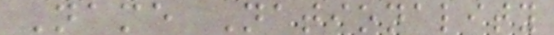Name Nationality
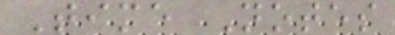Time Notes
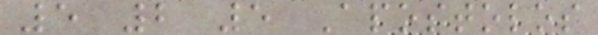5 2 5 Apostolos
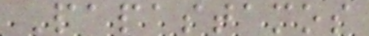Papastamos
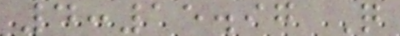4:15.97 Q
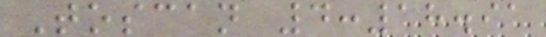Toscan 4:18.91
